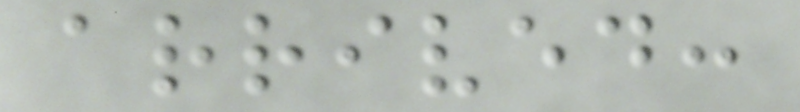arrived:
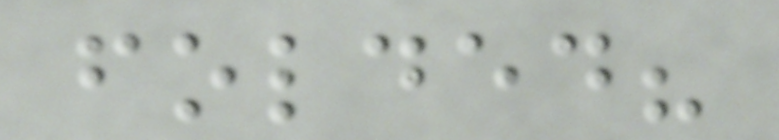folded?
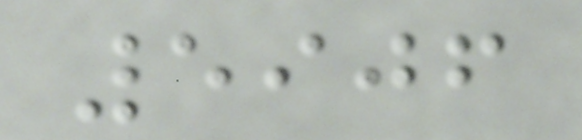5906
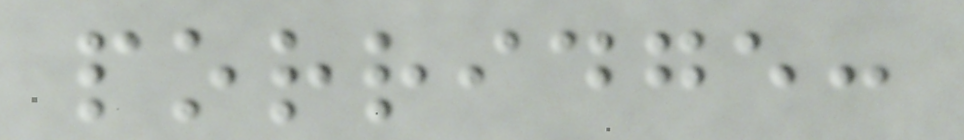porridge:
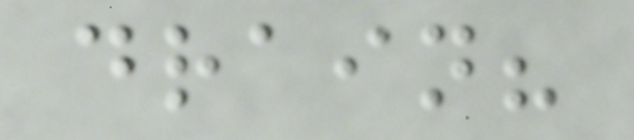drain?
